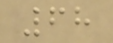68
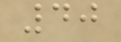40
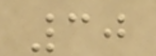30
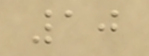10
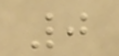0
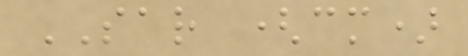SAR (cm)
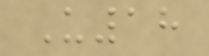U18
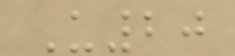U20
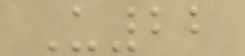U22
